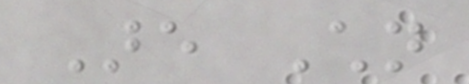Are Children
